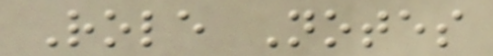Role Notes
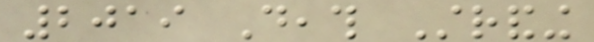2019 Death Stranding
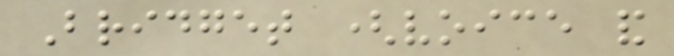Bridget (voice and
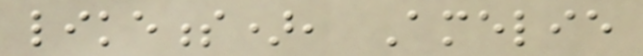likeness), Amelie
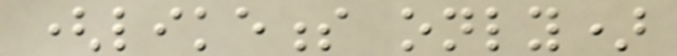(likeness only)
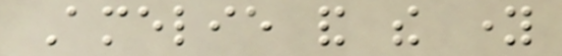Amelie and the young
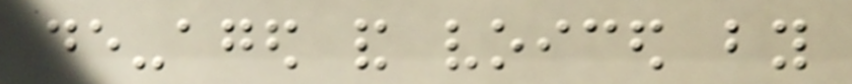de-aged and voiced by
